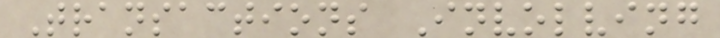Transactions Involving
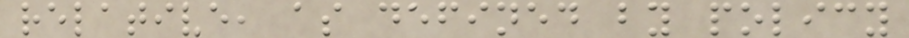relative, as defined by policy
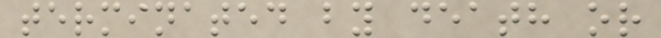terminated by death or
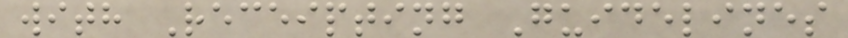with Receipting Guidelines
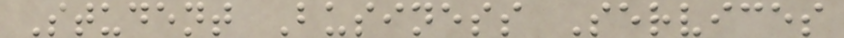Student Business Services
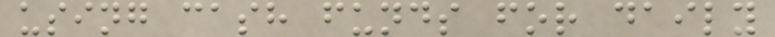using cash funds for daily
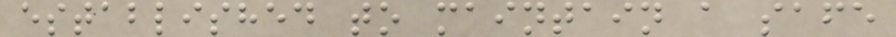established to maintain a safe
